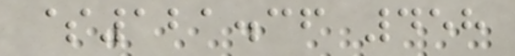$121.36 458
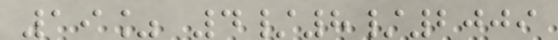19% 4/8/2009
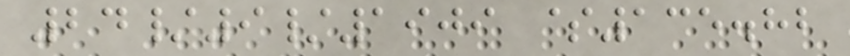24/9/1909 $135.82
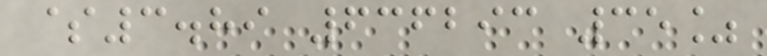$3.89 636293 35%
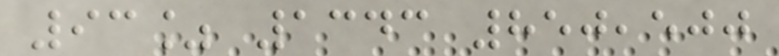93% 1343 850,500
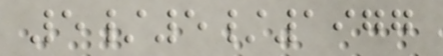5/5/1977
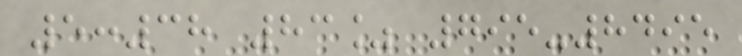5:38 83% 795-8495
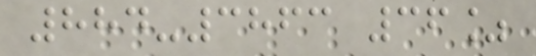884-3863 36%
